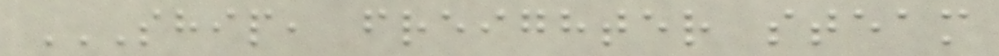SHIP, FREIGHTER STEAM
